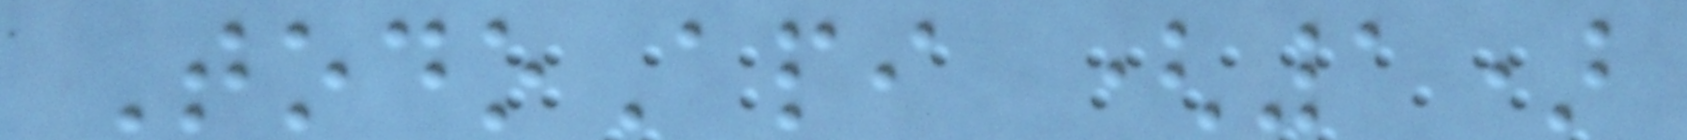TodoApi (1)
